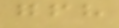gfh
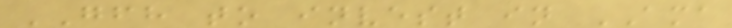GFH to invest in AMA
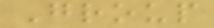Group
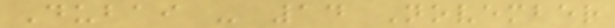Dubai - 14 November
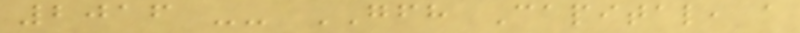2016 -- GFH Capital, a
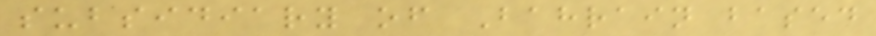subsidiary of Bahrain based
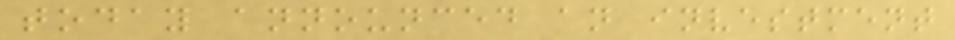today announced an investment
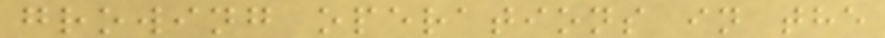growing operations in the
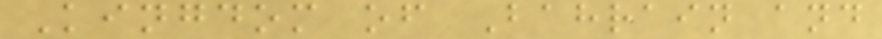Kingdom of Bahrain and
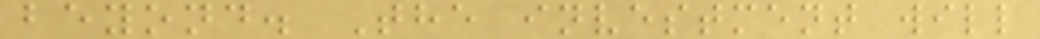beyond. The investment will
